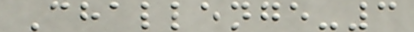Challenge-3
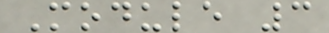Module 3
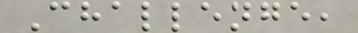Challenge,
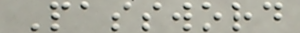Password
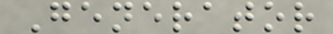Generator
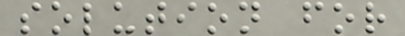solution for
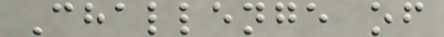Challenge of
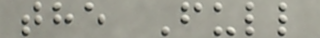the Full
